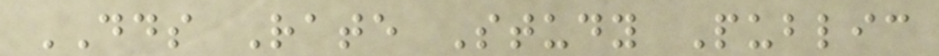DDS Rate Study Public
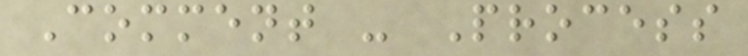Comment - Process
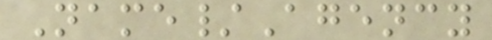Name/Agency
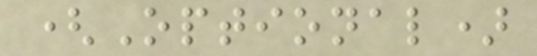(Optional)
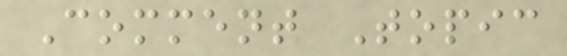Comment Topic
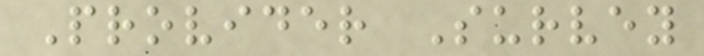Provider Survey
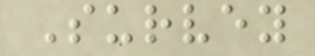Survey
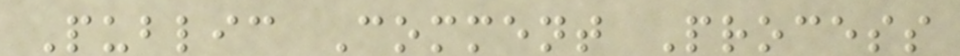Public Comment Process
